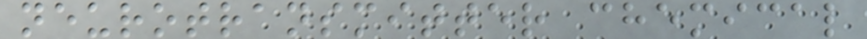neurotransmitter chemical
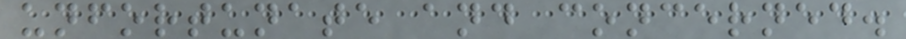unfortunate and concerned.
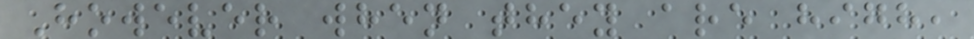However when they are high,
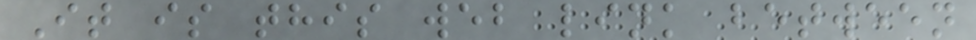It is this web link between
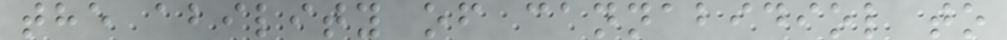the ability of cannabidiol to
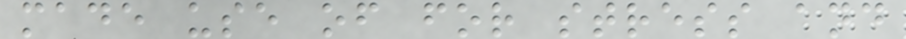made use of for stress and
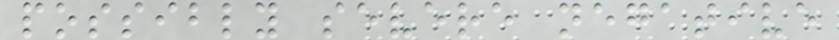possibly severe negative
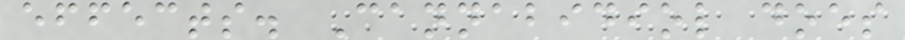effects. Cannabidiol does
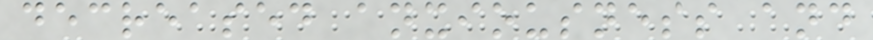decreased anxiousness and
